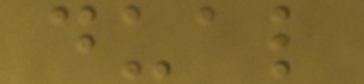dual
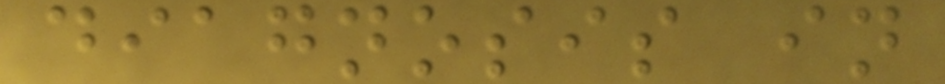diagnosis in
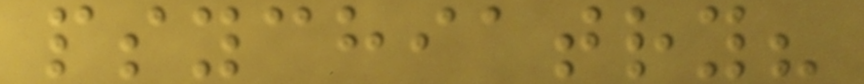psychiatry?
